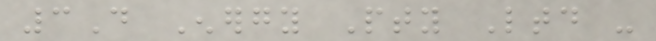3D Energy Pty Ltd -
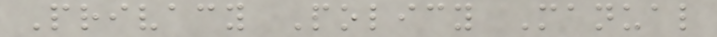Privacy Policy Manual
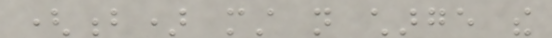(b) must not charge the
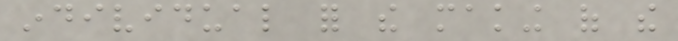individual for the making of the
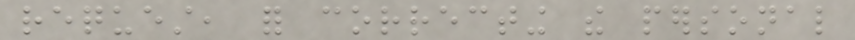request, for correcting the personal
